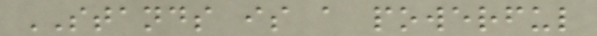STANDS is a powerful
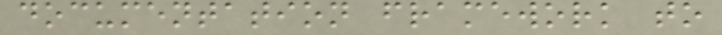documentation framework to
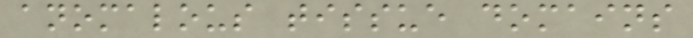anomalous tissue domains
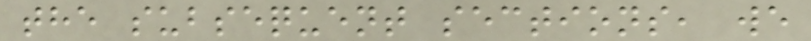the subsequent sections, we
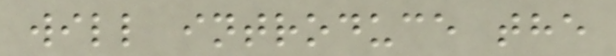will introduce the
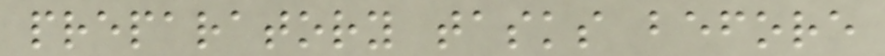preparatory tasks before
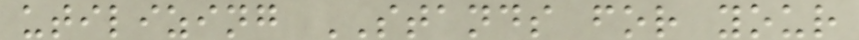utilizing STANDS for your
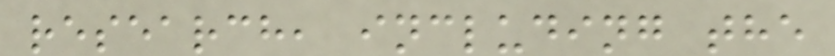research, including the
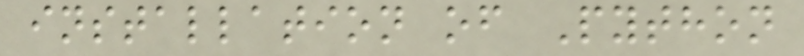installation of Python
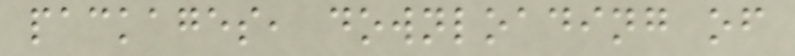packages, downloading of
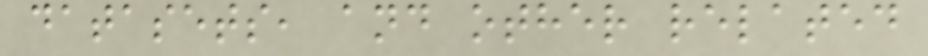datasets, and other related
